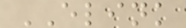ELINK
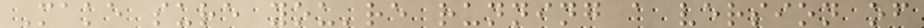Make sure you're running a version of
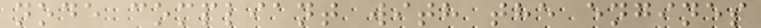node compliant with the engines
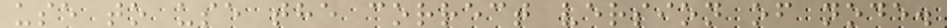use to use the correct version of node.
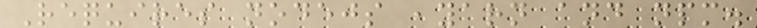Requires nodejs ,yarn and npm.
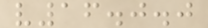v16.0.0
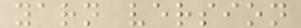yarn version
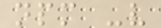npm -v
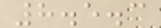8.5.3
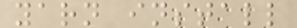yarn install
